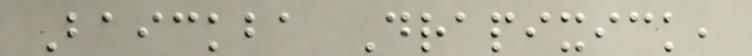Baickba Drapixick,
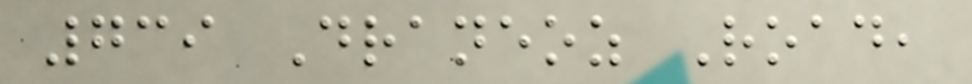739 Draneoz Road,
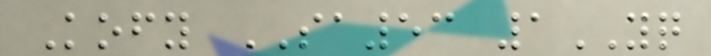Kofy SA53 1YQ
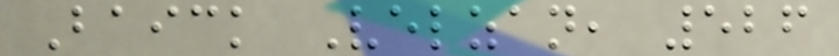Baick Velzan, 526
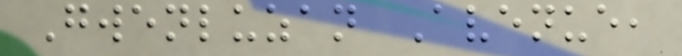Gwenluzan Avenue,
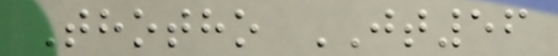Thotho JT56
